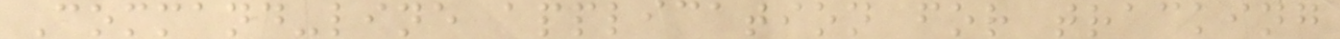Command-line application for tracking
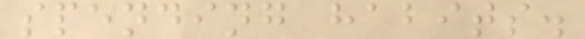spending habits.
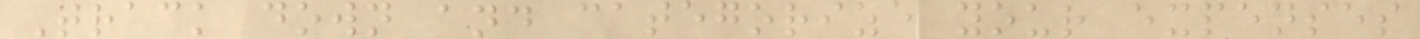Track down and categorize your expenses
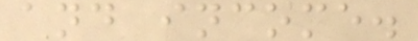and income.
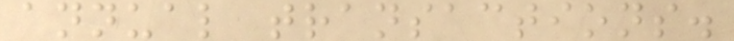annual transactions.
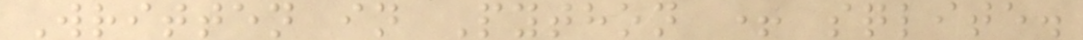Written in Python + sqlite.
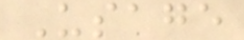Usage
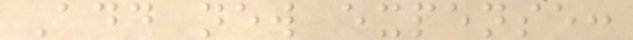Add new expense:
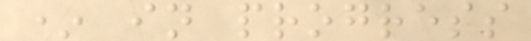* in progress
